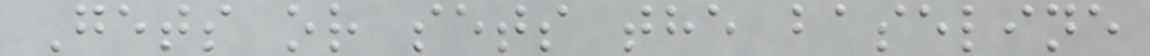Gets or sets the baseline
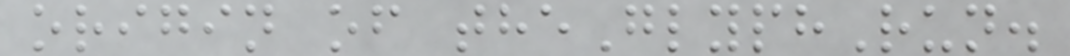origin of theGlyphRun.
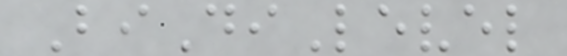BiDiLevel
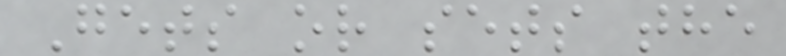Gets or sets the
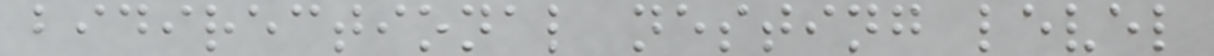bidirectional nesting level
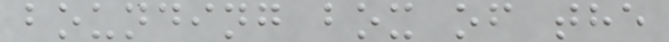bounding box of the
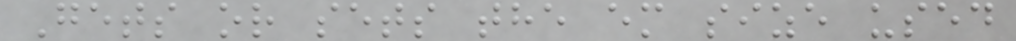Gets or sets the em size used
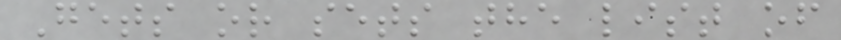Gets or sets the list of
